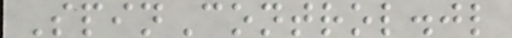SpinControl.jl
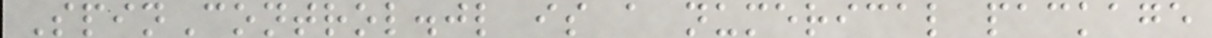SpinControl.jl is a numerical package
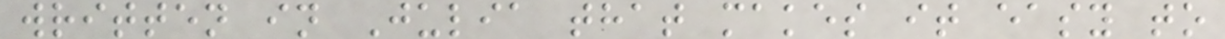written in Julia that makes it easy to
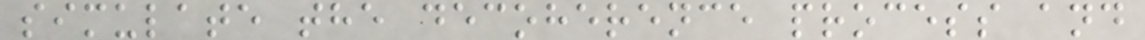simulate the decoherence process and
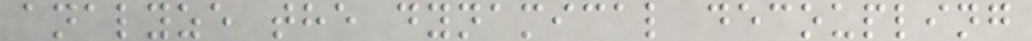analyze the dynamical decoupling
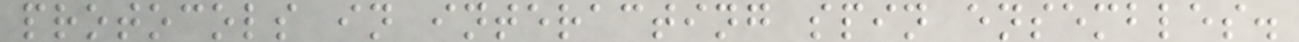protocols in interacting spin ensembles.
